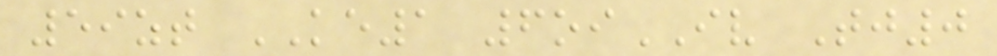59zt KE1 6oiIV Tj0
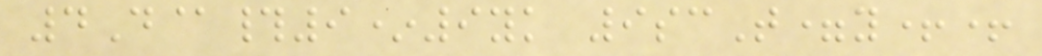4D@#9*9yk 9scT=y++
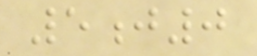5j0
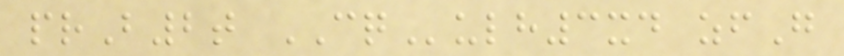prB2t CQulh3xd zfG
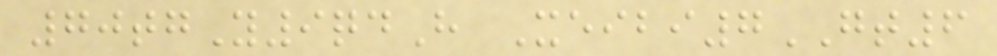70tgY9qdH Xeibi7GT6
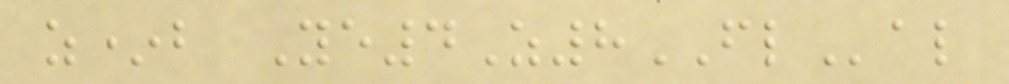z*b Ye4Z8FLal
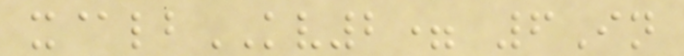x@lbKV2= 6In
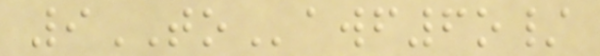9TOawf6o/
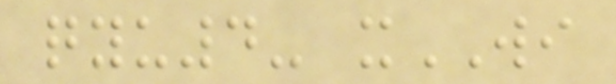qyu4- xWI
